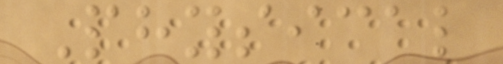Physical
